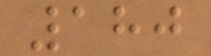180
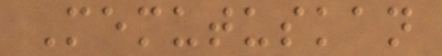Memutuskan
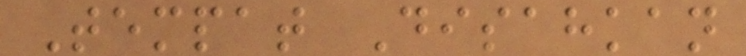Tempat Disahkan
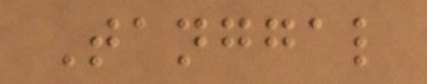Tanggal
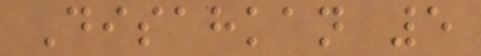Disahkan 5
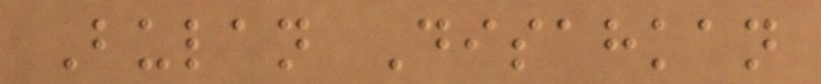Bulan Disahkan
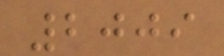2009
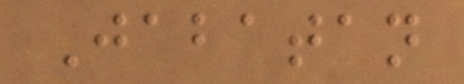Jabatan
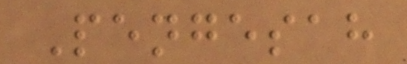Pengesah
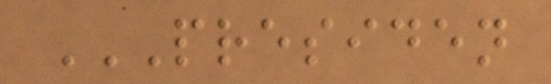PRESIDEN
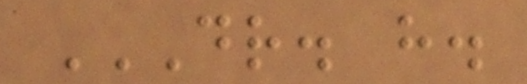DR. H.
